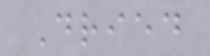Dried
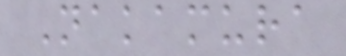Nakamura
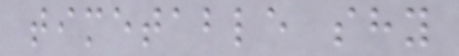timetable shy
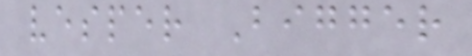vesper Bigger
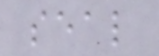seal
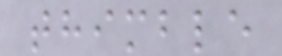thimble
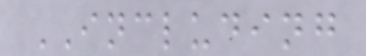INCLUDING
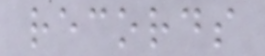records
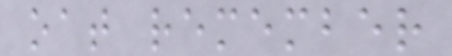oat remember
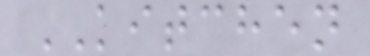KITCHEN
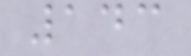143
